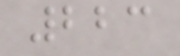223
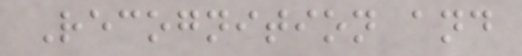Recognition and
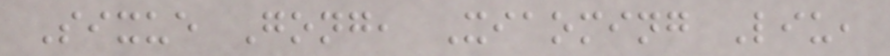Sixue Gong, Xiaoming Liu,
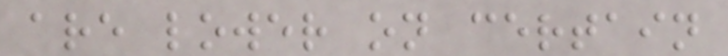are lower on certain
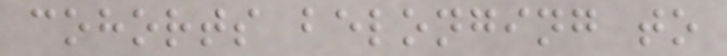cohorts belonging to
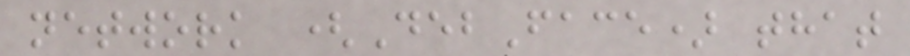network (DebFace) that
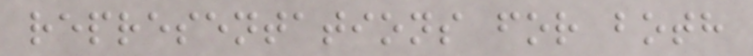representations for both
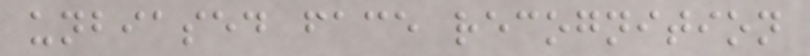unbiased face recognition
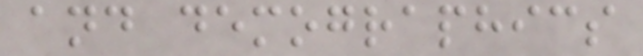and demographics
